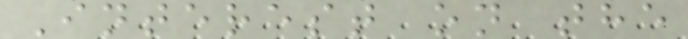Interest on the
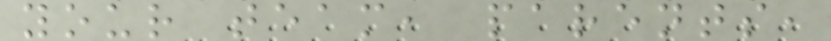your team, parents,
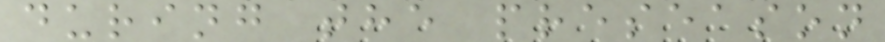during the preseason
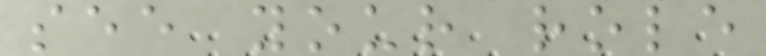see your role
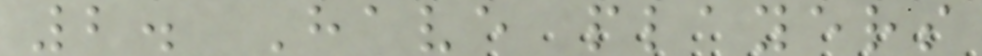2. Have players
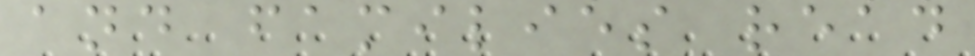and families read
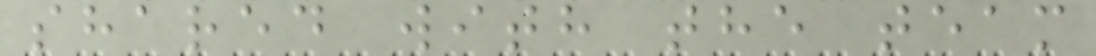shared with the team
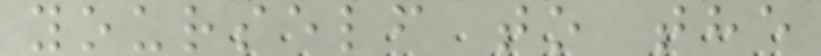yourself to the
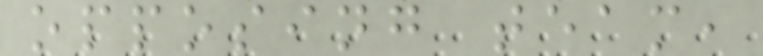opposing team,
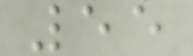55
